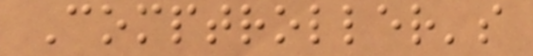Comptroller's
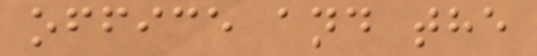office and the
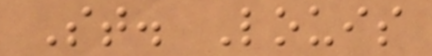St. Louis
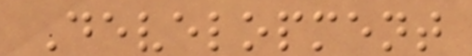Development
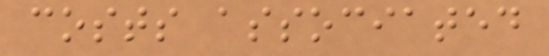costs associated
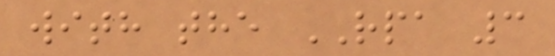with the RPA 3
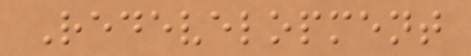Redevelopment
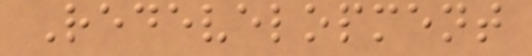Redevelopment
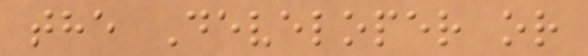the Developer or
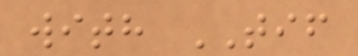with TIF
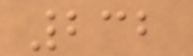232
